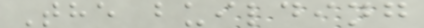The building
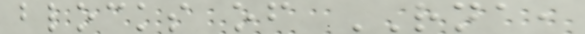blocks of RNA,
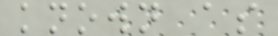known as
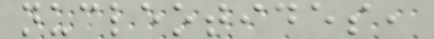nucleotides,
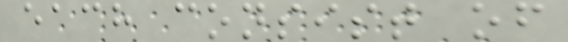each consist of
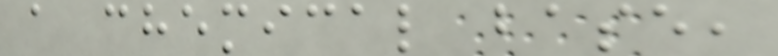a chemical base,
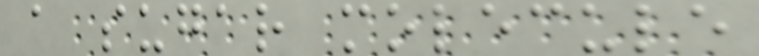a sugar molecule
